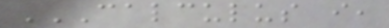CALCULUS I,
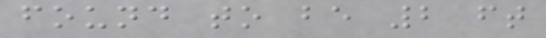found to be 2 ft
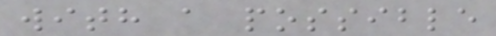with a possible
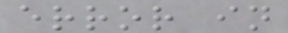error in
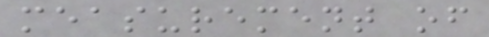measurement of
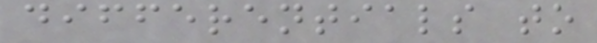differentials to
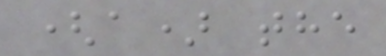(a) the
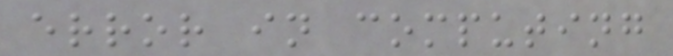error in computing
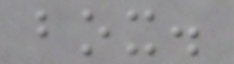box.
